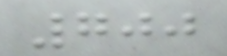700
